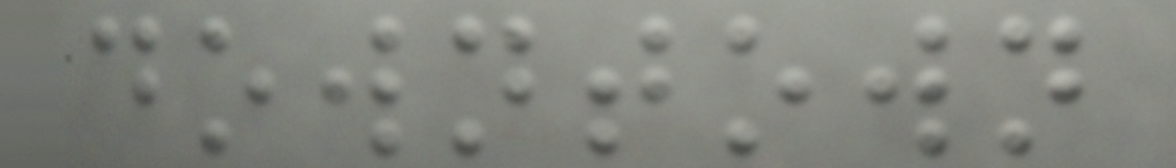downtown
